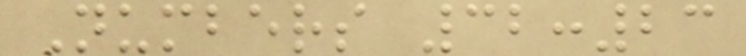Numbers 32:23
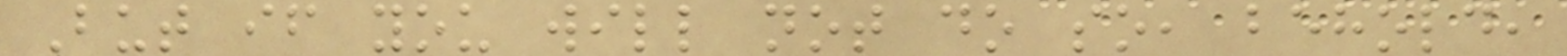But if you will not do so, behold,
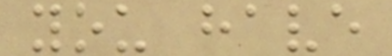you have
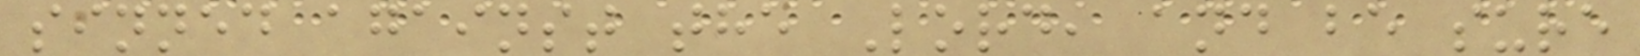sinned against the Lord, and be sure
